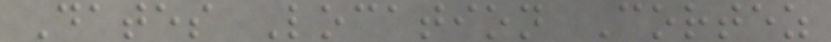Dates Location Cortez
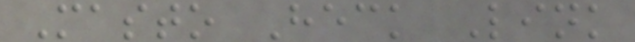Masto Heck Link
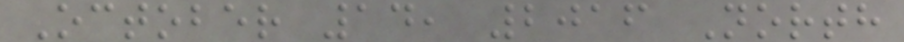October 14, 2016 North
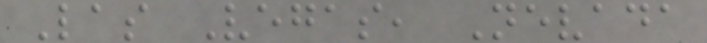Las Vegas, Nevada
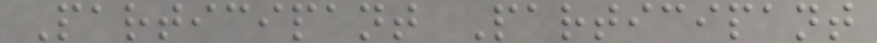Participant Participant
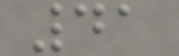41
